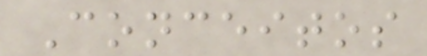Conceitos
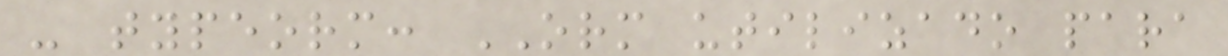- typeorm: ORM utilizado para
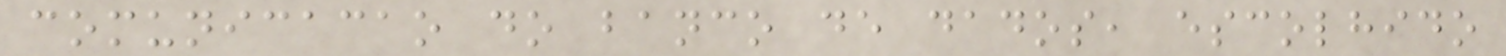comunicacao do banco de dados, escolhido
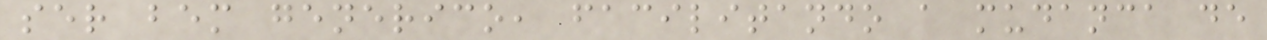ser bem generico, facilitando a mudanca de
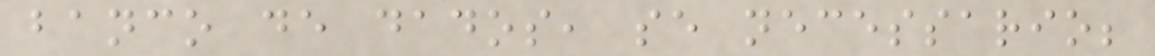banco de dados, se necessario;
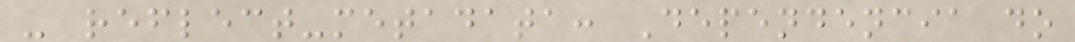- reflect-metadata: Dependencia do
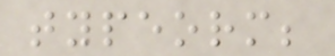typeorm;
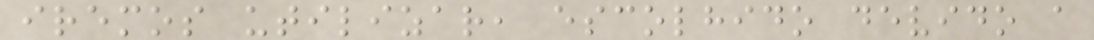iremos utilizar, escolhido devido a
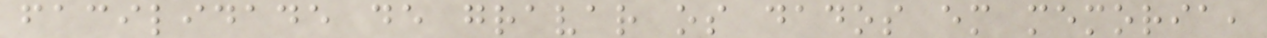facilidade de gravar os dados em memoria,
